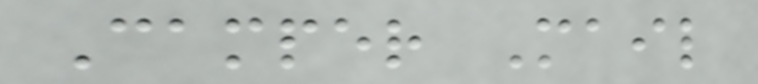Camper Mail
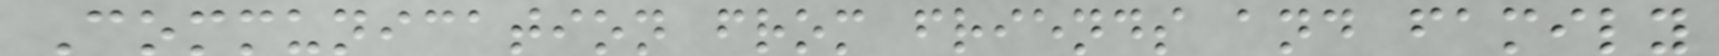Communication from friends and family
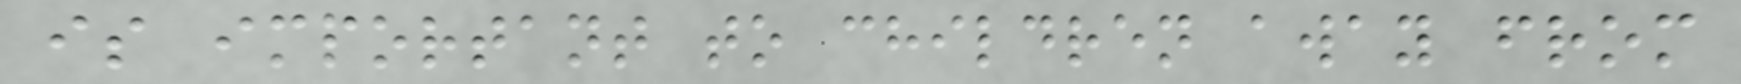is important to children away from
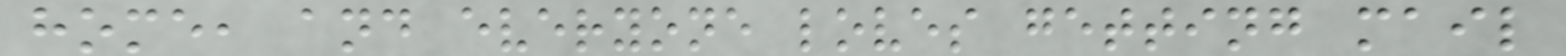home, and everyone loves getting mail
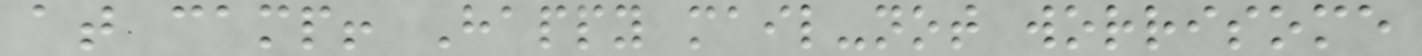at camp! Happy mail-not worrisome
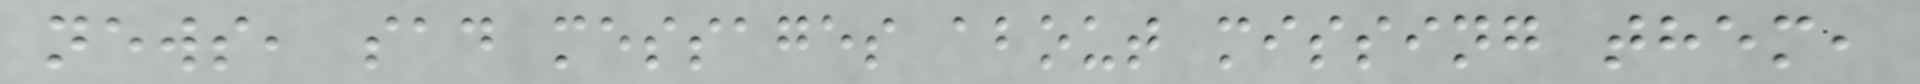news, sad messages about missing them,
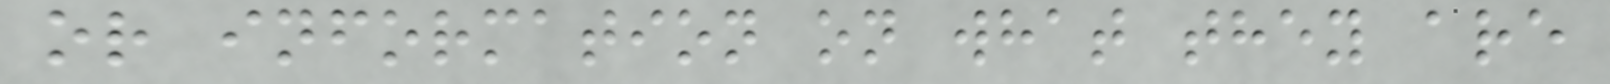or information on what they are
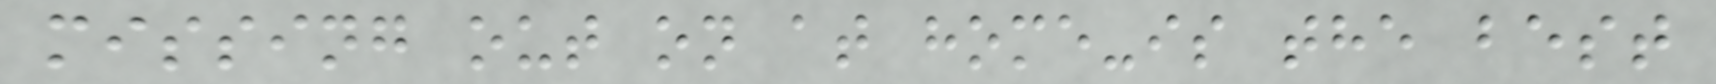missing out on at home-is the best
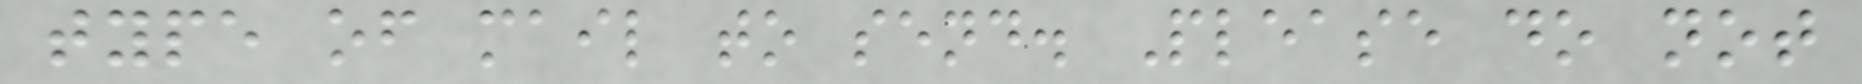type of mail to send. Please do not
